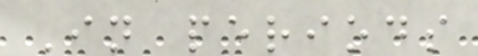In periods
